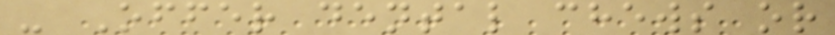- Offer dental chews or
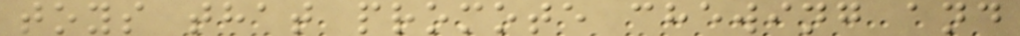toys that promote chewing and
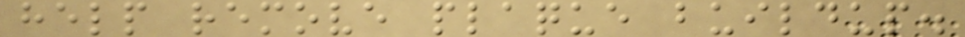help remove plaque buildup.
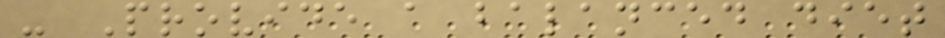- Provide a balanced diet
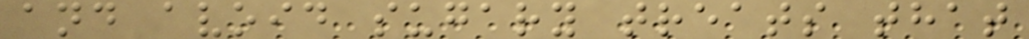and avoid sugary treats that
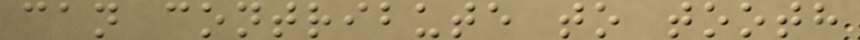can contribute to tooth
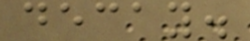decay.
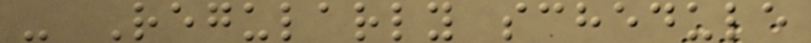- Regularly schedule
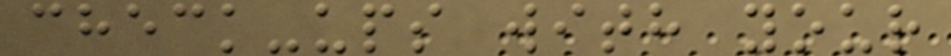check-ups with your
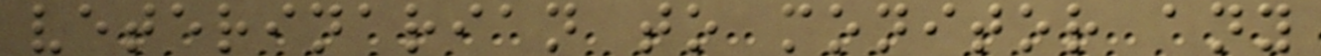veterinarian to monitor any
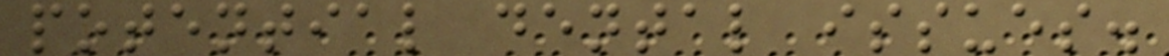potential dental issues.
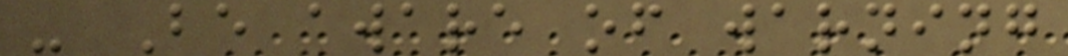- Be aware of warning
